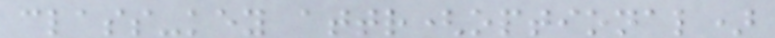class-key attr(optional)
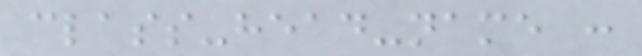class-head-name :
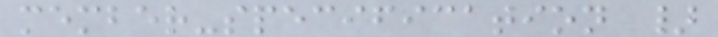member-specification }
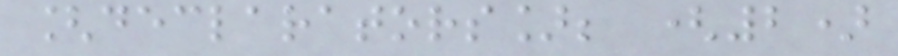[declarators]; (2)
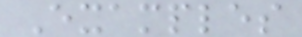Examples
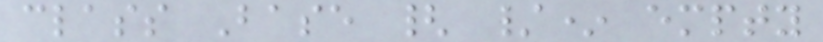class Base { /* empty
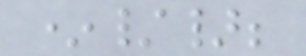*/};
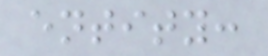entity:
